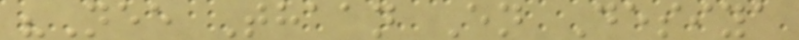"Nee Thaan En Desiya
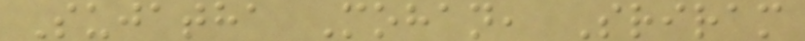Sujatha Mohan, Sriram
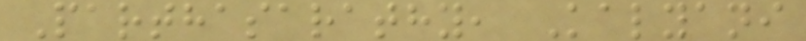Parthasarathy, Kalyani
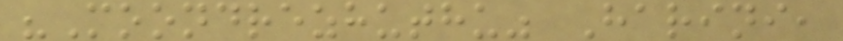"Moondrezhuthu" Harini,
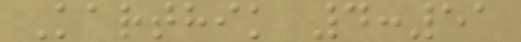Karthik 4:51
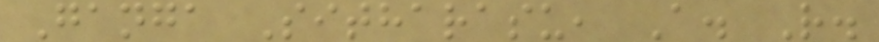Ganga Sitharasu, A. R.
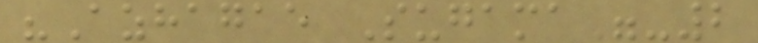"Azhagae Sugama"-2
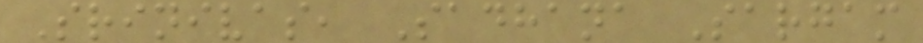Srinivas, Sadhana Sargam
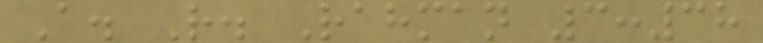A. R. Rahman 3:38
